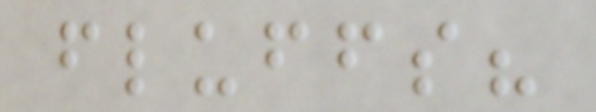fluffs?
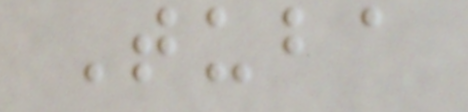Tuba
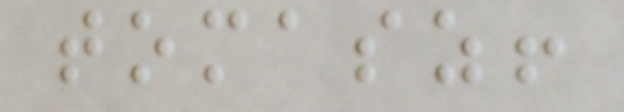tomasz!
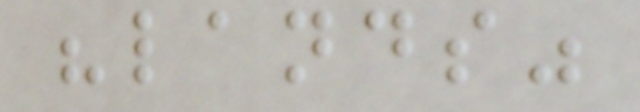"lands"
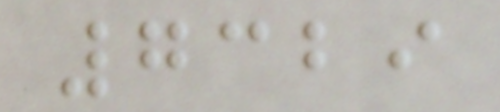7329
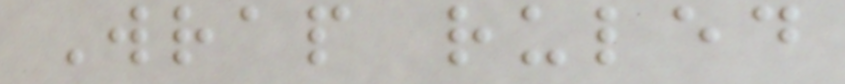Wrap ruled
